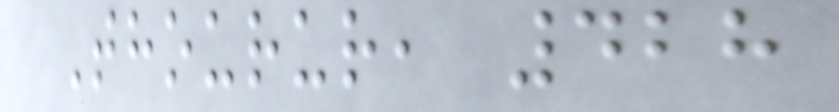Thourur, 428
